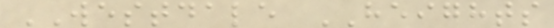WESTDALE HEIGHTS
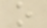o
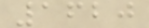1620
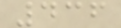436
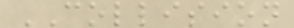COLLISION
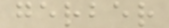gerber
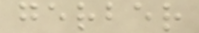gerber
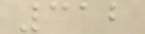312
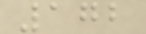172
